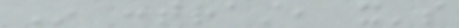In contrast, it's
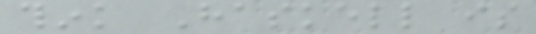think Haskell is
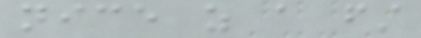nice as a first
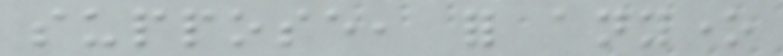suppose, for anyone
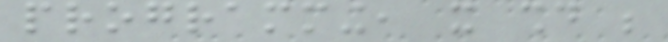programming, it should be
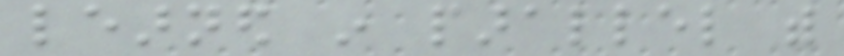learned in parallel with
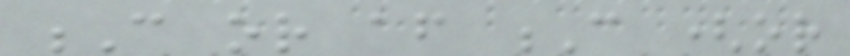C or after C (or
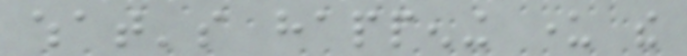what's happening under the
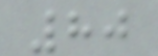80
